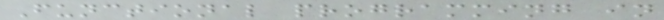Functional programming in
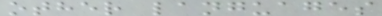other languages
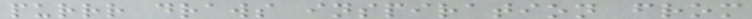purrr draws inspiration from
